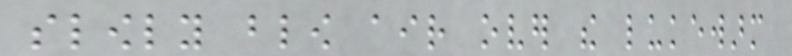slowly blow air over the lukewarm
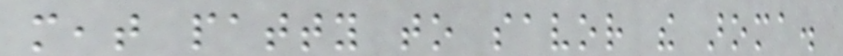meat patty to savor the aroma.
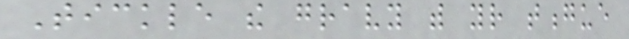Tickle the gravy with your tongue
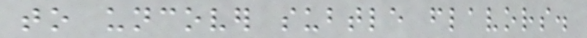to uncover subtle flavors.
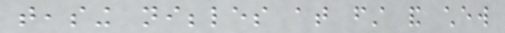teasing nibbles at first and chew
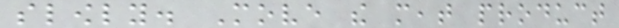slowly. Move the meat product
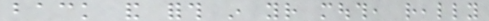back and forth in your mouth, really
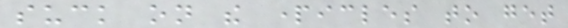suck on the particles to get
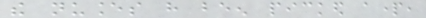the nuances have been picked apart,
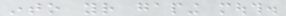into your gaping mouth.
